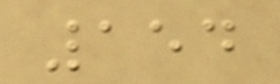154
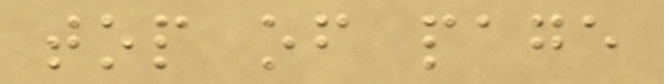top of page
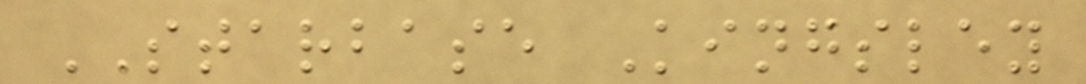STARBASE Kingsley
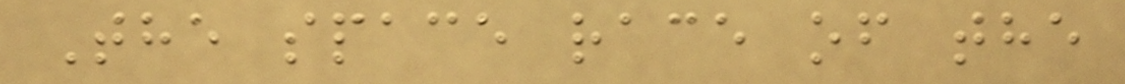The space race of the
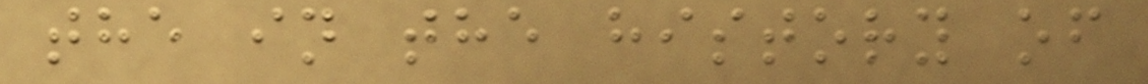the in the history of
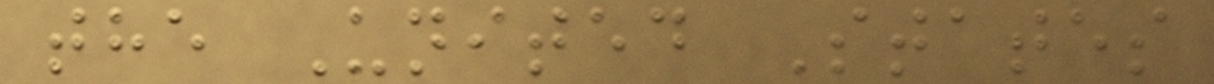the United States
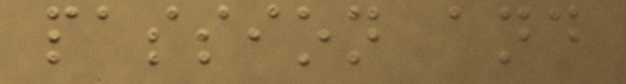passion and
